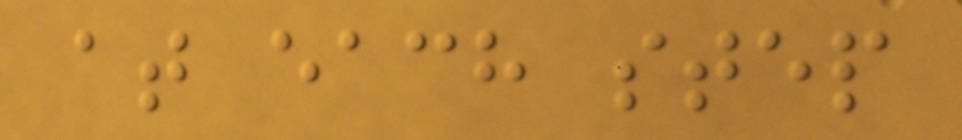at each step
